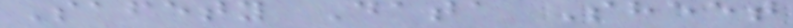Safety Data Sheet
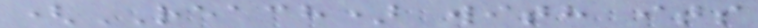(REACH) with its
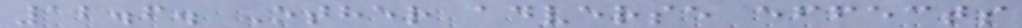12.6. Other adverse effects
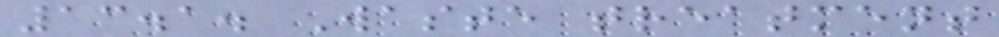13.1. Waste treatment
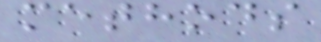methods
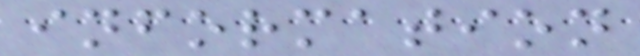information
